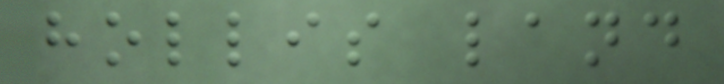hollis land
